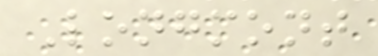Longmont
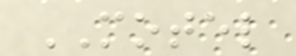MOTEL
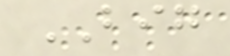BIG
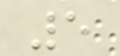5
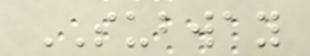SUBWAY
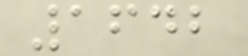1642
